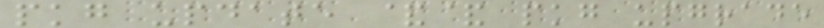pkg update && pkg upgrade
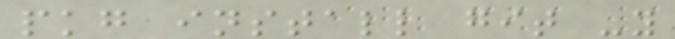pkg install git -y
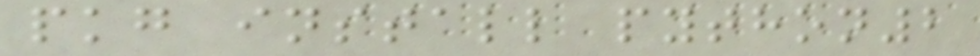pkg install python2
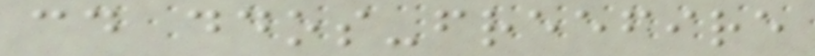cd ddos-freefire
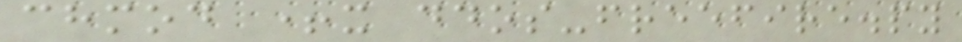chmod +x ddos-freefire.py
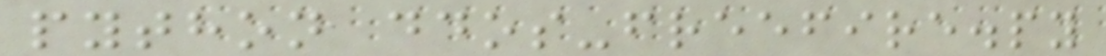python ddos-freefire.py
